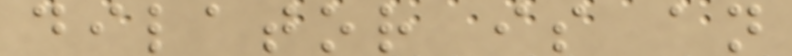dilator is an
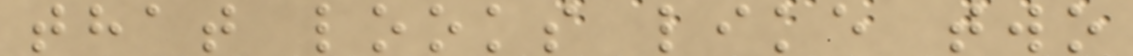that looks like two
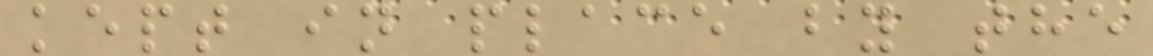kept in place by the
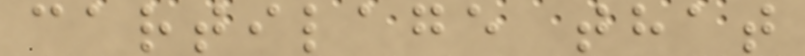cartilage that
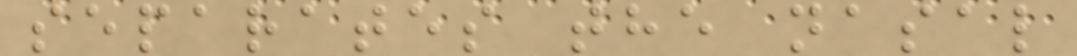separates the nasal
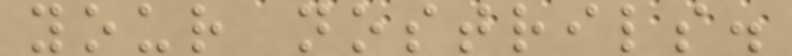your nostrils.
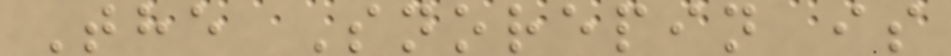The Snorepin is
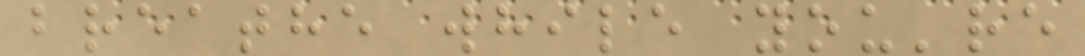breathe while you're
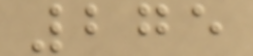275
